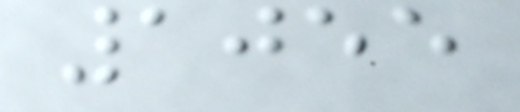1055
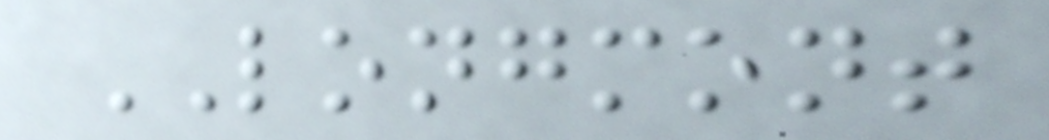LONGMONT
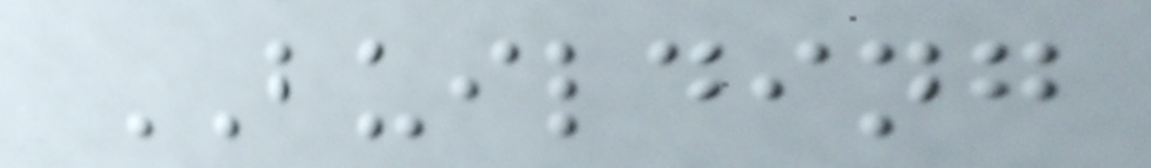BUILDING
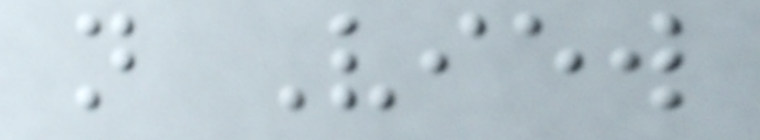n View
